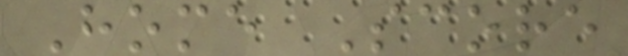Home Score
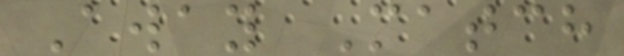Away Match
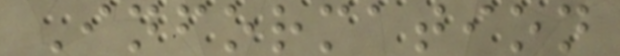Information
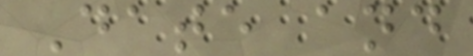Date and
